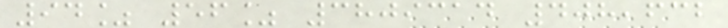94% 56% 3809314 408,632
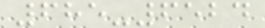685-6524
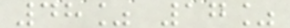48% 17%
